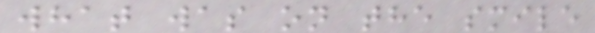what was on the smile
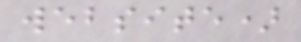website)
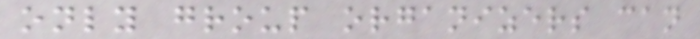only group organizers can
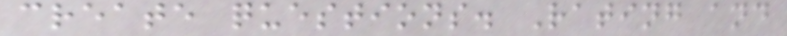create questions. Rating and
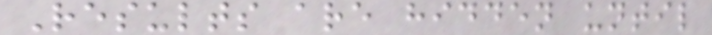Results are hidden until
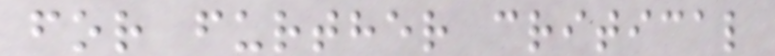for further critical
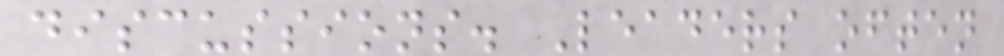discussions. Leaders often
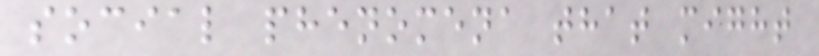social phenomena that might
